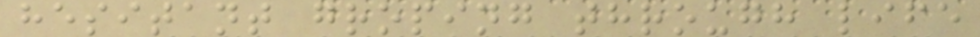hesitant groping through life
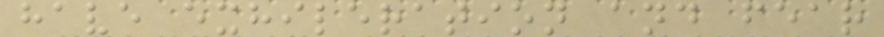have exhileration and fear
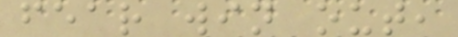fear win out,
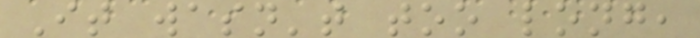It wasn't too long,
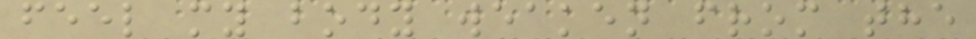feel my body weaken from the
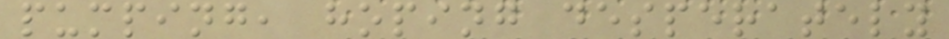pumping, hoping desperately
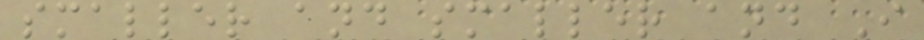smaller and smaller and I
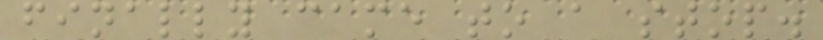finally came to a stop.
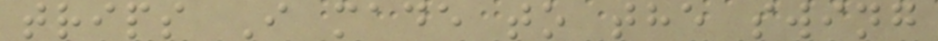trips I made to the swing
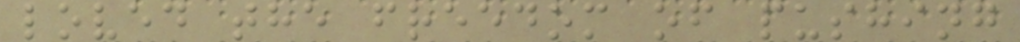loved the freedom of pushing
